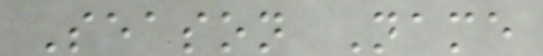Season Name
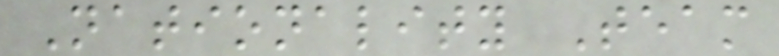Nationality Team
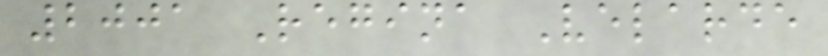2001 Regina Velarde
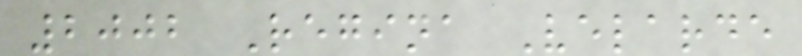2002 Regina Velarde
